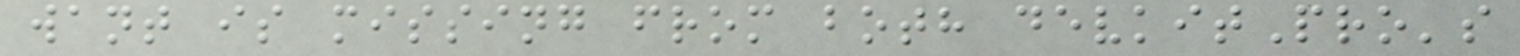want is missing from both devkitPro's
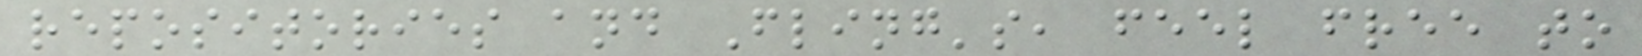repositories and Fling's, feel free to
